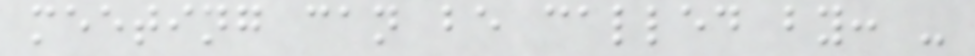meeting can be called by: -
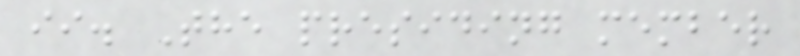ii. The presiding member
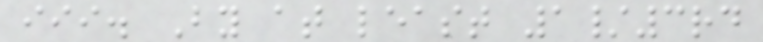iii. By at least 1/3rd
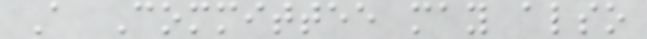A Committee may also
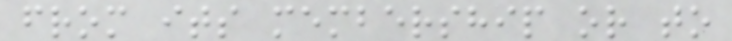from its membership or to
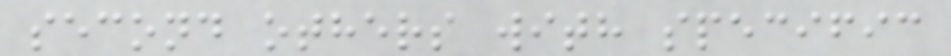second others with specific
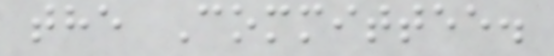the Committee.
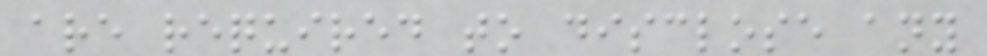are required to disclose any
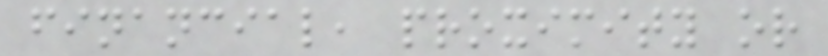financial, proximity or
